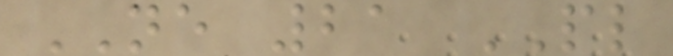NE 21 PL
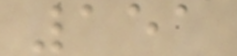151
